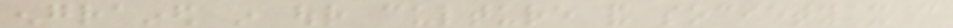engrained in our culture and society it can
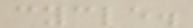cycle.
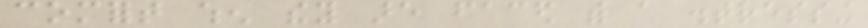comfort when they are faced with a distressing
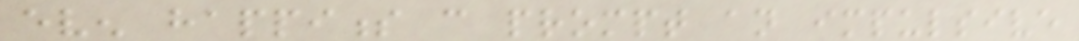even happiness can prompt an impulsive
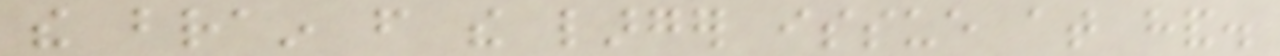the brain from the larger issue at hand.
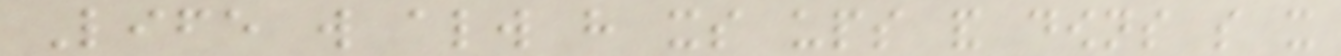Life will always have its ups and downs so it
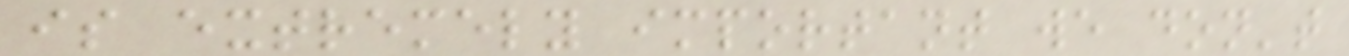is extremely important we don't
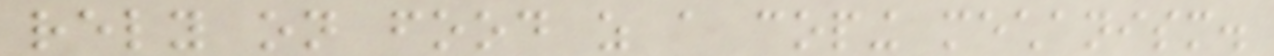rely on food as a coping mechanism.
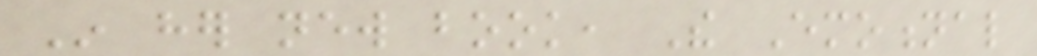In her new book, The Emotional
